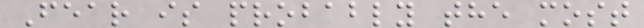Fear is probably the most
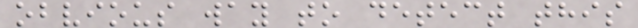obvious way to detect this
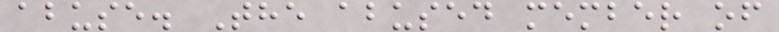abuse. The abused member of
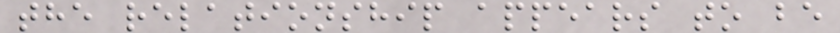the relationship appears to be
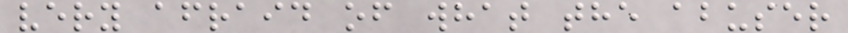very afraid of what the abuser
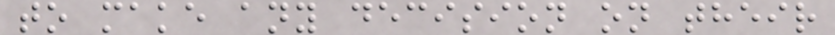to make any decision on their
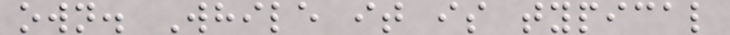own. While it is typical
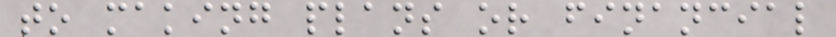to making plans or financial
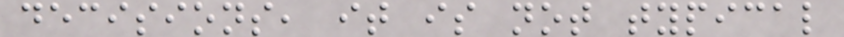decisions, it is not typical
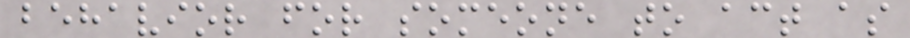behavior for someone to act as
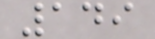149
